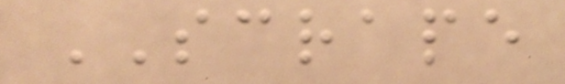SCRAPE
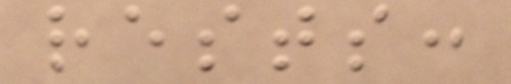rests:
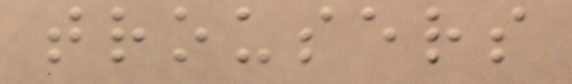trousers
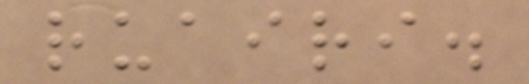ruairi.
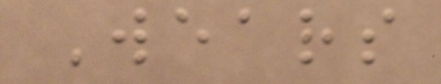Wears
